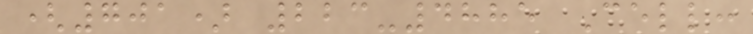(701) 223-4885 Cell:
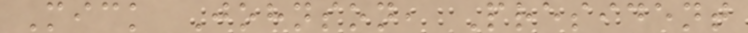Mick Johnson, President
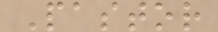Pastor
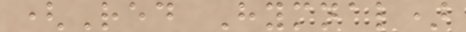(Red Hymnal)
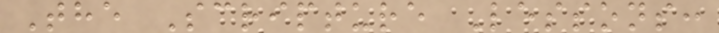The Scripture Lessons:
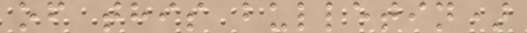of this bulletin)
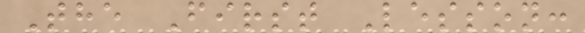The First Lesson:
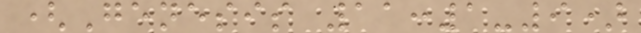(Genesis 11:1-9)
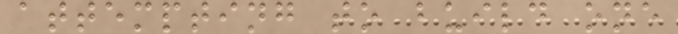attempting to build one
